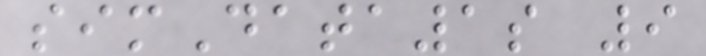simData1s 9
